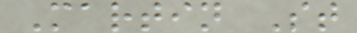Martin St
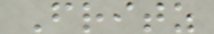Fritz
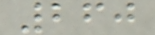260
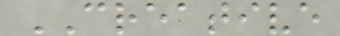CREATIVE
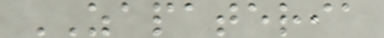ZAPATERIA
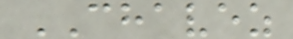CHAVEZ
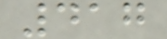417
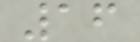16
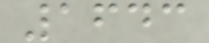1643
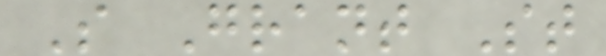S Grant St
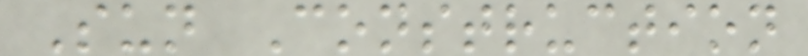Sun Construction
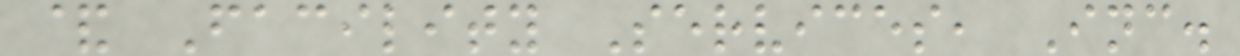& Facility Services, Inc.
